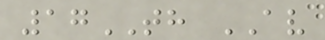17TH AV
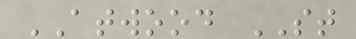ATWOOD ST
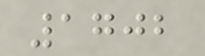1702
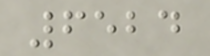6524
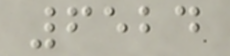6524
